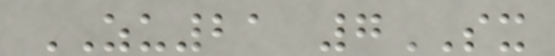ZU21 7SX
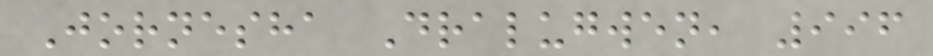Jornesha Dralugwen, 996
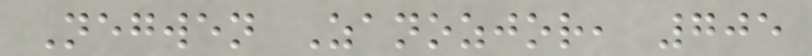Negwen Zanozjor, 705
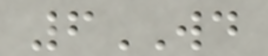6WD
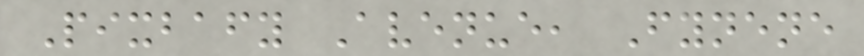Pixbafy Avenue, Fynene
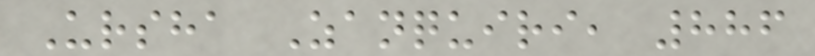Ursha Zanquiri, 886
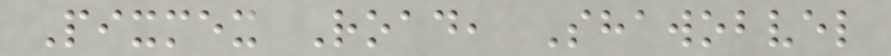Pixmex Road, Shawobvel
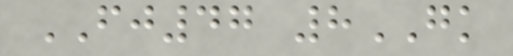FJ47 8GK
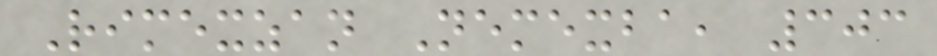Rimexzan Nemexba, 303
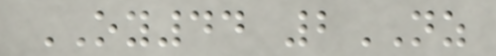OY44 2NZ
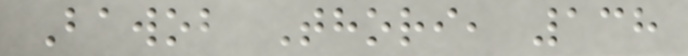Bawob Thori, 138
